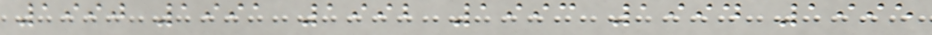1990 1991 1992 1993 1994 1995
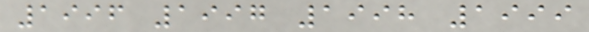1996 1997 1998 1999
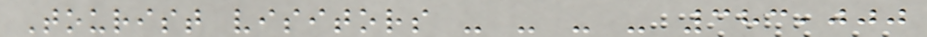Tourist visitors - - - - 383,000
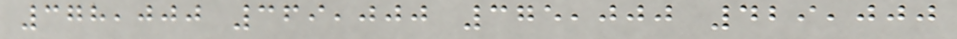378,000 369,000 375,000 429,000
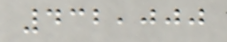432,000
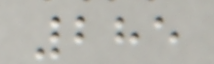285
